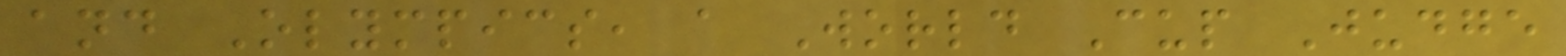and Olympics, a World Cup Judge
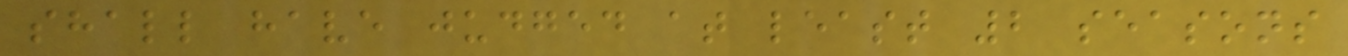shall have judged at least 2 seasons
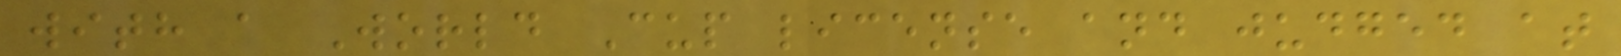with a World Cup license and judged at
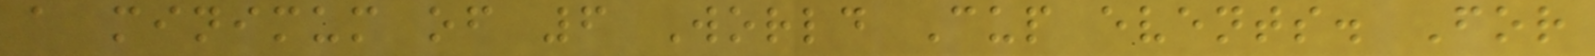a minimum of 6 World Cup events. For
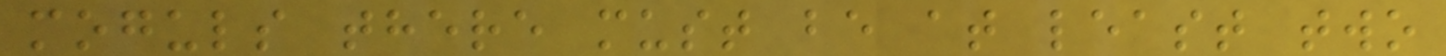moguls there must be at least two
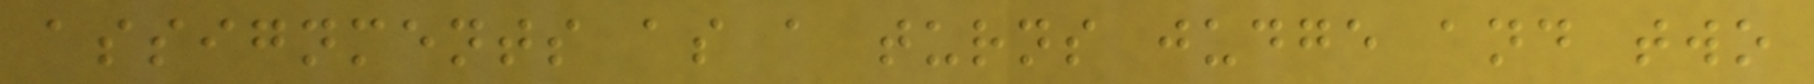assignments as a turns judge and two
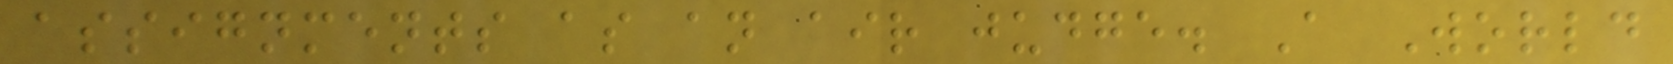assignments as an air judge. A World
